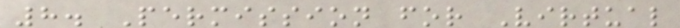8. Permission for Virtual
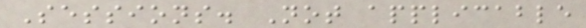Sessions. Not applicable
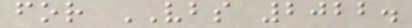for VBS 2022.
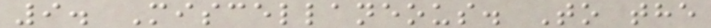9. Miscellaneous. To the
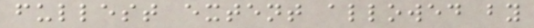fullest extent allowed by
